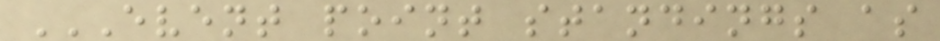EVENT POINT STANDINGS AS
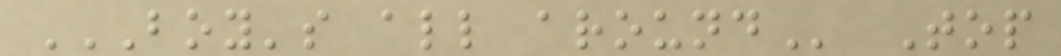BOY'S ALL AROUND Top
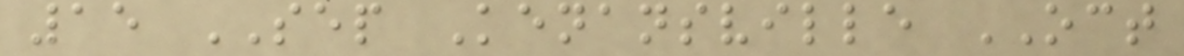15 SEP Kenansville OCT
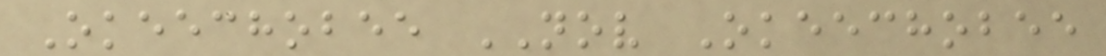Okeechobee NOV Okeechobee
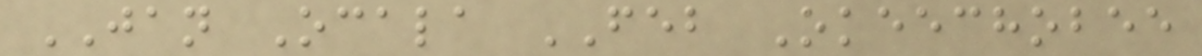JAN Ocala FEB Okeechobee
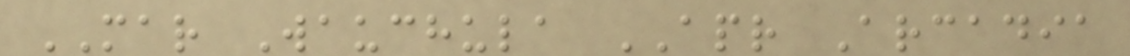MAR Wauchula APR Arcadia
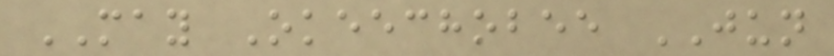MAY Okeechobee JUN
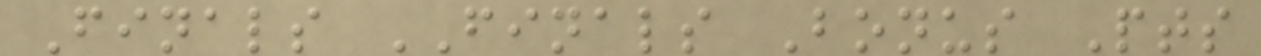Finals FINALS Bonus Pts
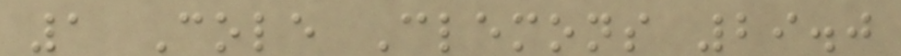1 Cole Clemons 29.0
